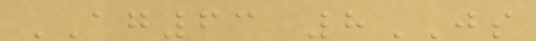AG63 8JS
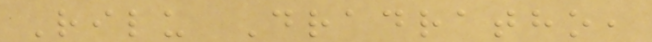Rilu Dradratho,
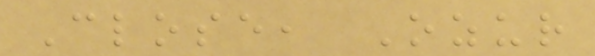Close, Ozur
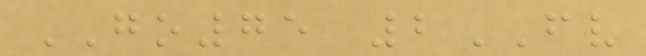GO75 2FV
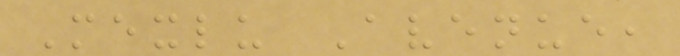Mexlu Avenue,
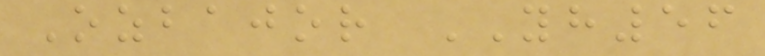Ozbajor YH56
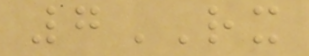7RX
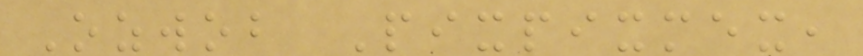Ozwob Pixpixmex,
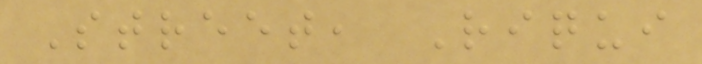Street, Riqui
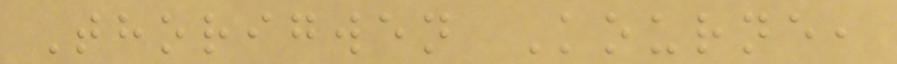Thorigwen Kourne,
